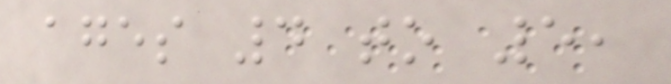ages 4 to 5,
